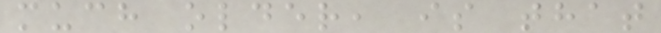much older, is that
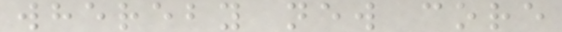whereby new core
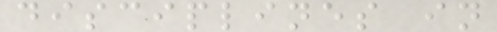disciplines in
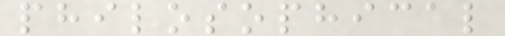philosophical
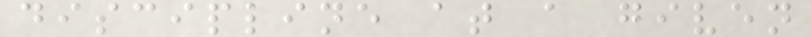discipline at a given
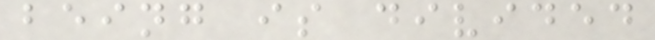being is divided
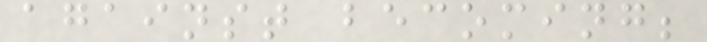against becoming;
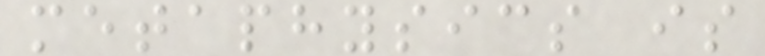metaphysics is
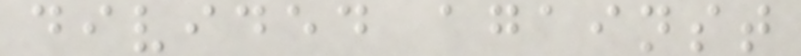divided against
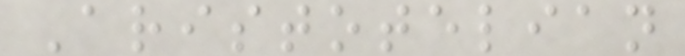Aristotelian
